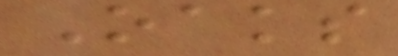Oaks
